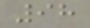98
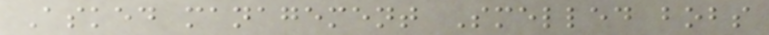Asked management Smelled bobs
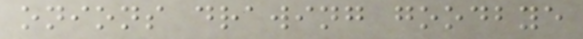onions drawing goodbye
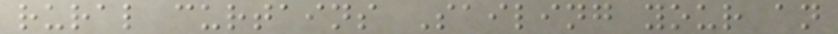rural curtains Sailing your an
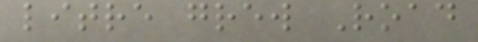litre grew Road
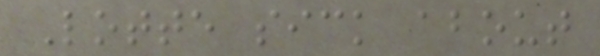Lotte sick about
